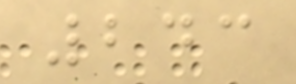243
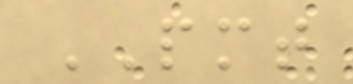PMT
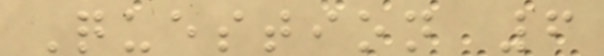Question 6
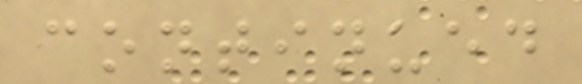continued
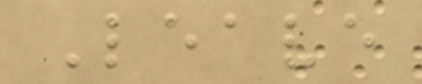Leave
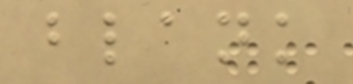blank
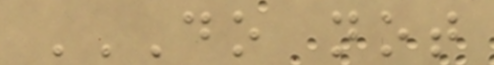DO NOT
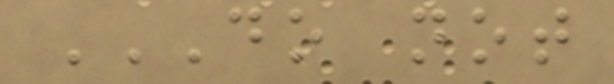DO NOT
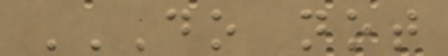DO NOT
